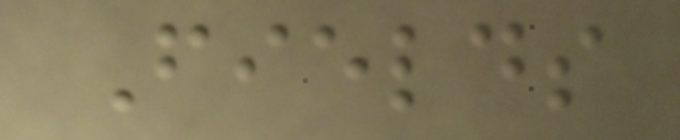Fields
